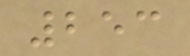253
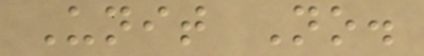Unit No.
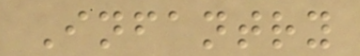Infantry
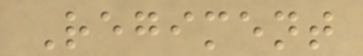Regiment
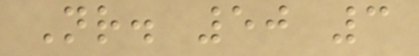Nr. 50 3
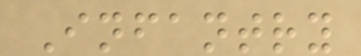Infantry
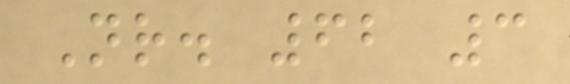Nr. 62 3
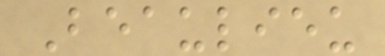Beaulieu
